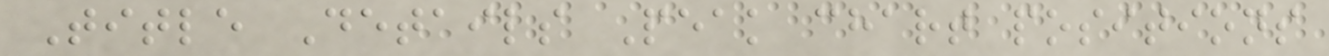Title Details Peak chart positions
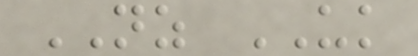NZ UK
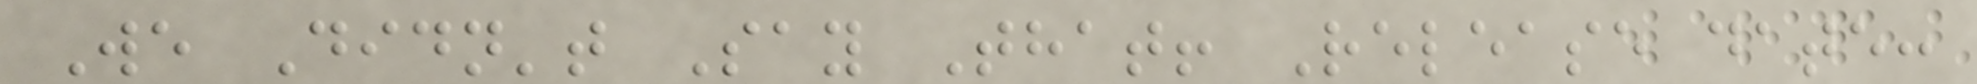We Didn't Say That! Release date:
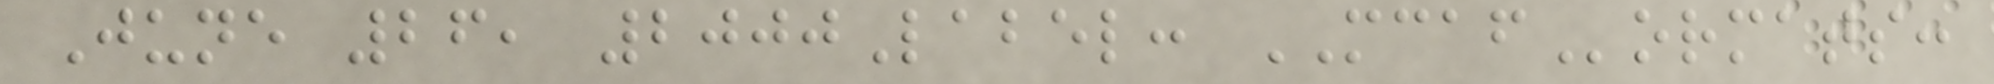June 26, 2000Label: MCAFormats:
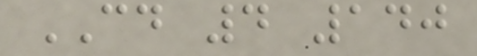CD 4 140
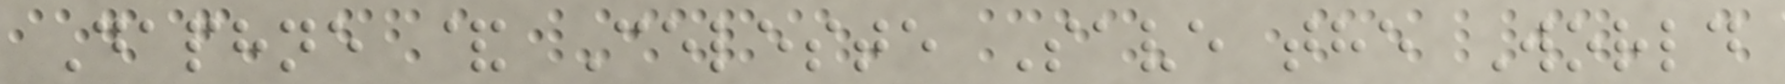Daphne & Celeste Save the World
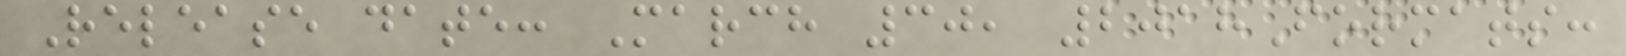Release date: March 30, 2018Formats:
